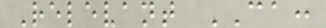Relevant CA:
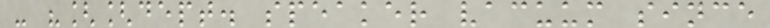- "[[dept. speaker vacuum since
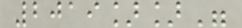2019]]"
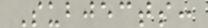Subjects:
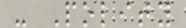- Polity
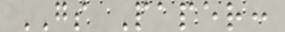GS Paper:
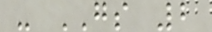- GS 2
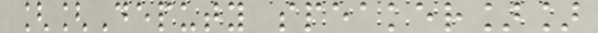[[Deputy speaker]]
